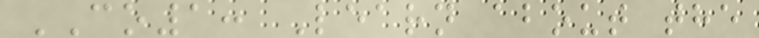CO1: Learn about the
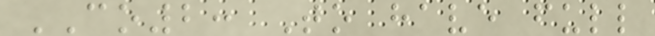CO2: To have full
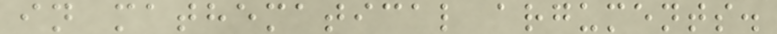in mathematical arguments.
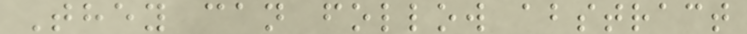They can follow abstract
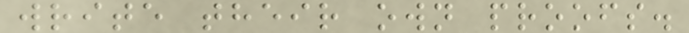write their own proofs.
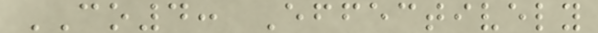CO4: Effectively
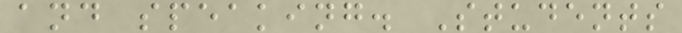and speaking. Students
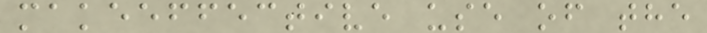makeeffective use of the
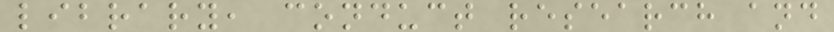library, conduct research and
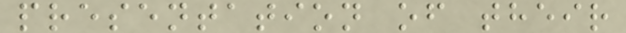presentation of their
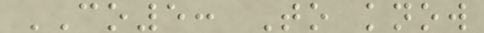CO5: To know
